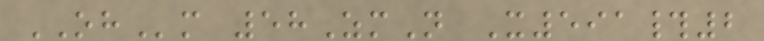OHm 58ZmN X591#2
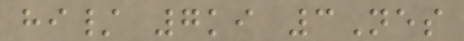hi/ 7ki 3Nes
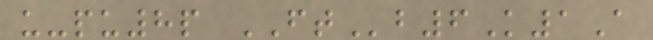u-pu8p FTb6K1A
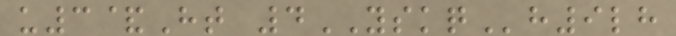u3&Ht 4YSKQh9lh
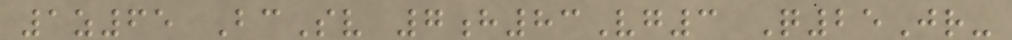1z65 BcSv 7h83Vg3 Q25Jr-
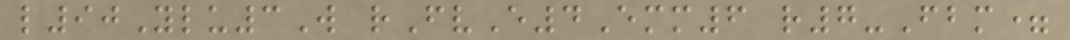l90Ylu3W rFvE4Emm6 r7-Fbm=
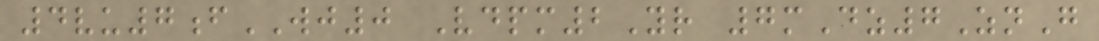4vu7fWJ0 Vdpm2Yr 7mDz7ZnG
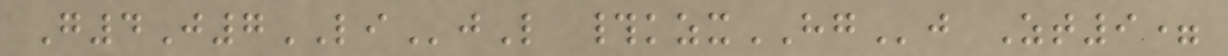G4J7LIjL #kzxHGj Zt9=
